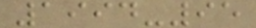1994-95
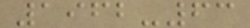1962-63
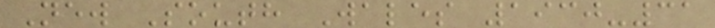New South Wales 1930-31
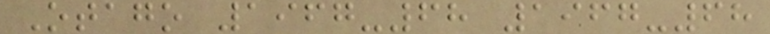Otago 1967-68 1967-68
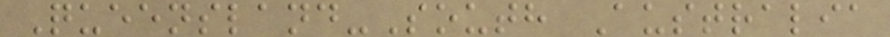Queensland-South Australia
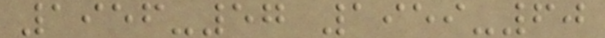1956-57 1959-60
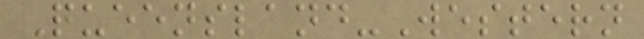Queensland-Western
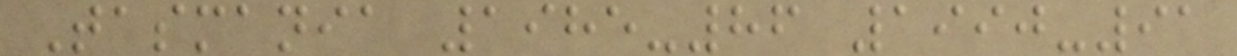Tasmania 1985-86 1990-91
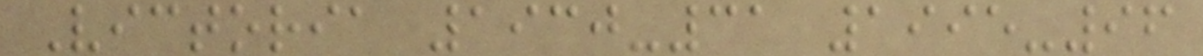Victoria 1930-31 1995-96
